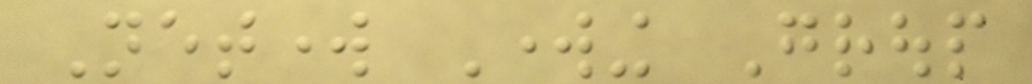Network Working Group
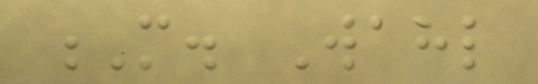M. Wahl
